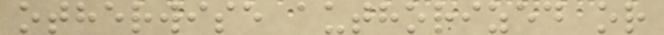otherwise authorized or
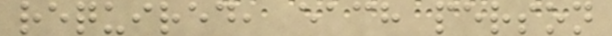required, each person
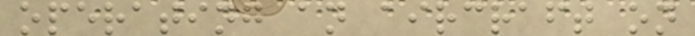operating an aircraft on
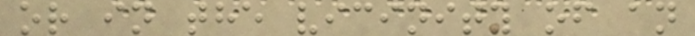or in the vicinity of an
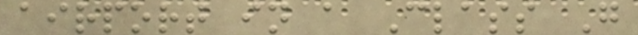airport in a Class G
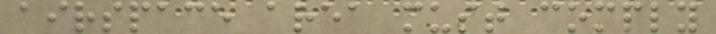airspace area must comply
